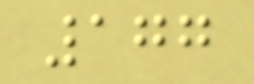177
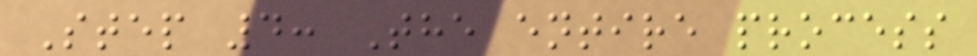Step 4: The entire process
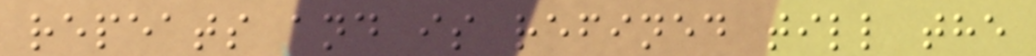repeats and is refined till the
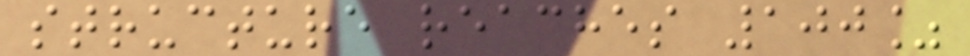structure reaches 100%
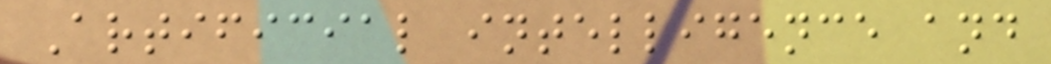Artificial intelligence and
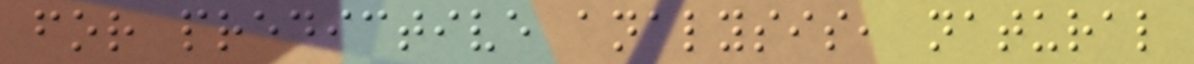for predictive analysis, natural
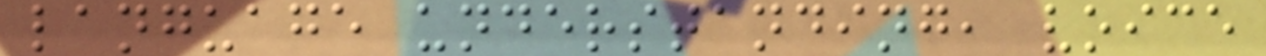language understanding, voice
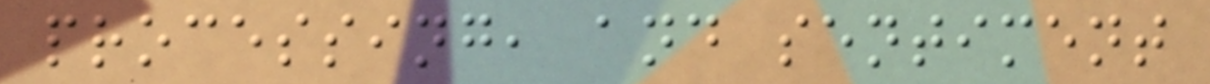processing, and sentiment
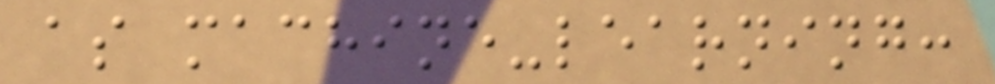as machine-learning:
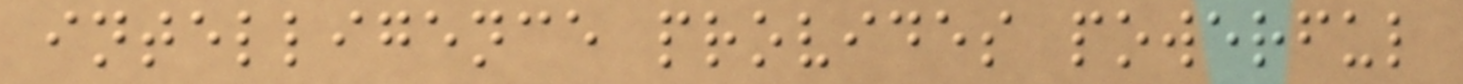intelligence provides powerful
